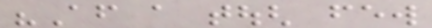"After a tough few
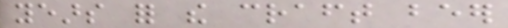years for the craft beer
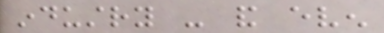industry - and even
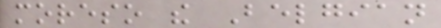moreso the Belgian
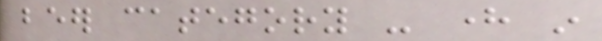beer category - here in
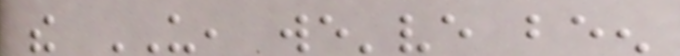the US, we've been
